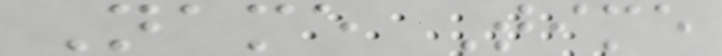Name Time
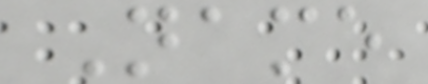Name
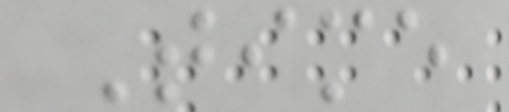Time
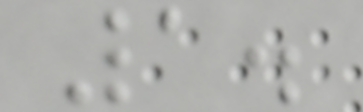1.
